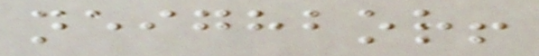neighbor!
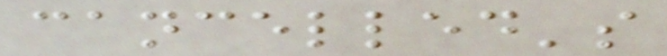cancelled's
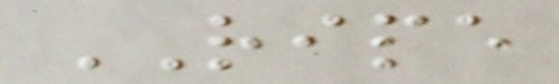RIPE
